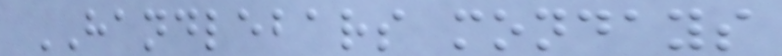HANDLEBARS mondays
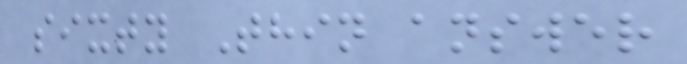sixty Thin answer
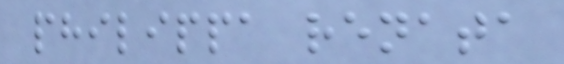philippa renata
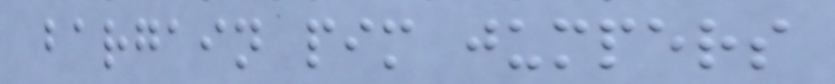bargain pim jumpers
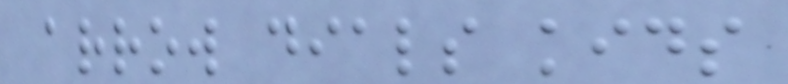arrow dials kids
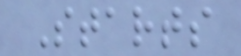Starts
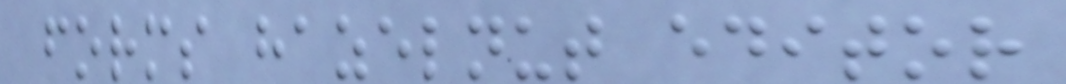forms hazelnut editor
